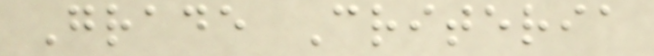Grade Criteria
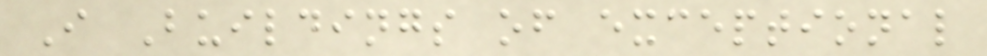I Buildings of exceptional
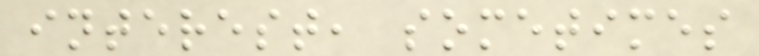interest, sometimes
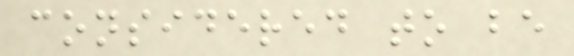considered to be
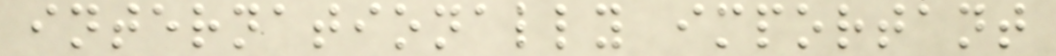internationally important
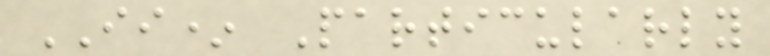II* Particularly
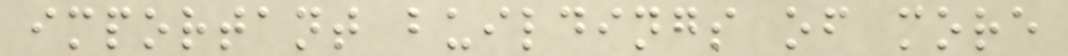important buildings of more
